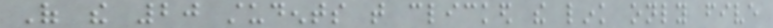Of the 20 students that clicked the link only five
